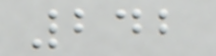242
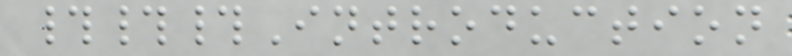###Introduction
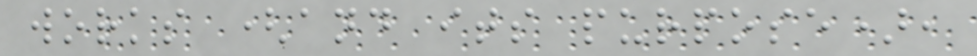works (and its purpose),
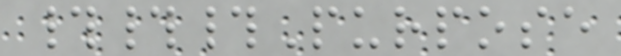###Purpose
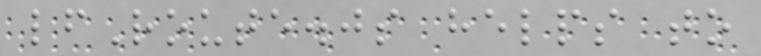lfRoute.js helps to
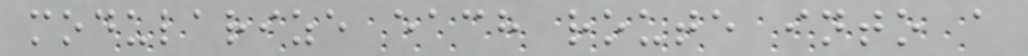modularize each route into a
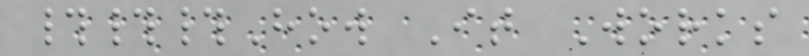###How It Works
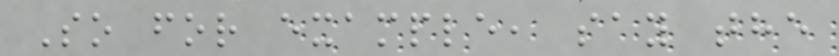So for example, say the
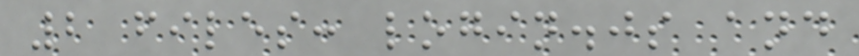2 files: login.js and
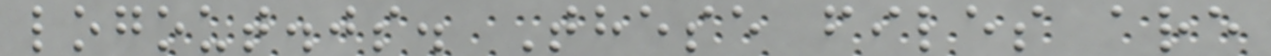logout.js. These files are
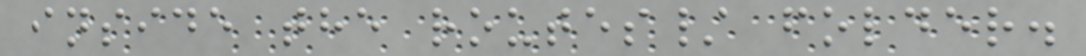inside the routes/ folder.
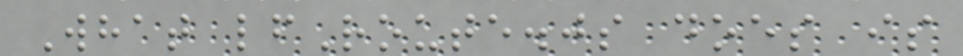What lfRoute.js does is
